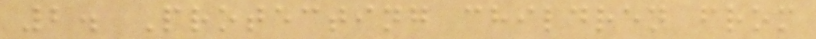2. Protecting children from
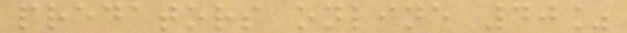predators online 40%
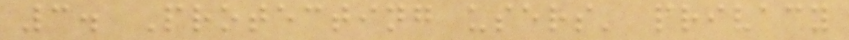3. Protecting users' privacy
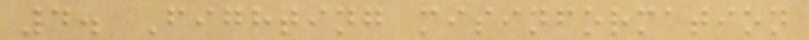4. Fighting misinformation
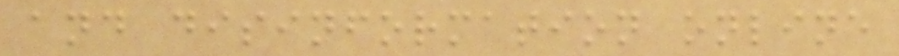and disinformation online
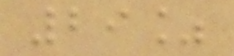29%
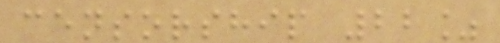censorship 22%
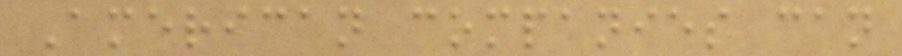American companies can
